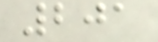201
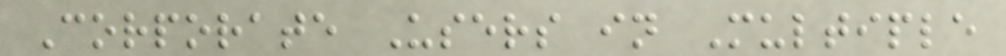Corporate Users in Multiple
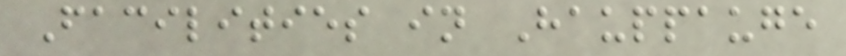Facilities in Hauppauge
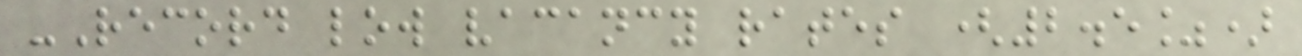-Record low vacancy rates (2.5%)
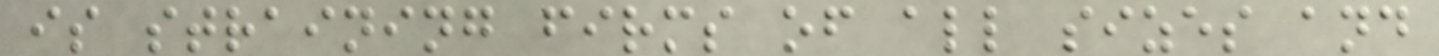is straining firms of all sizes and
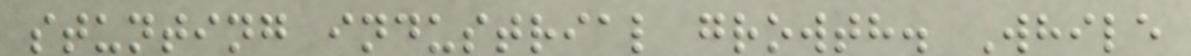stunting industrial growth. While
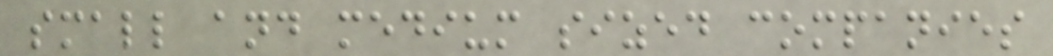small and medium sized companies
